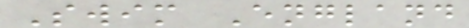Swim England
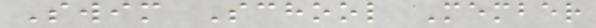Swim School Member
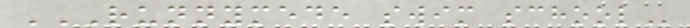RUNNYMEDE SWIM SCHOOL
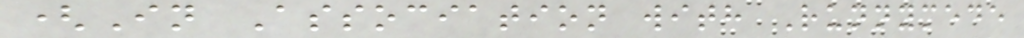(In Association with Runnymede
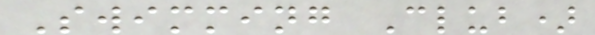Swimming Club)
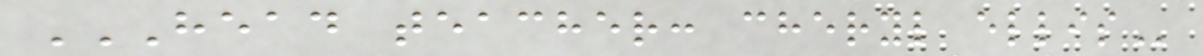HEAD TEACHER: CHERYL ELLIS
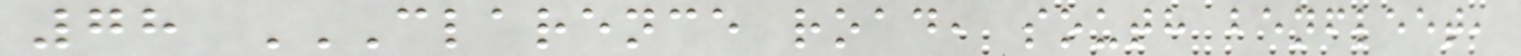78 CLARENCE ROAD, SOUTH BENFLEET,
